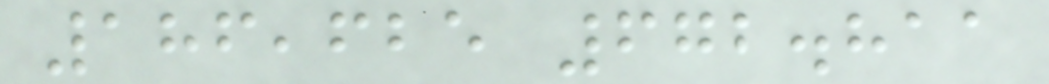186,625 672.811
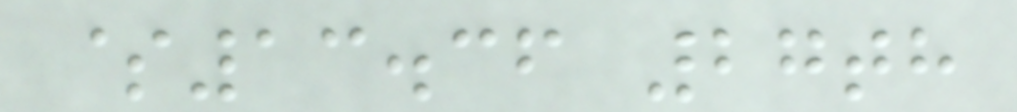$13.36 27th
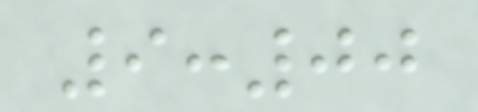9:00
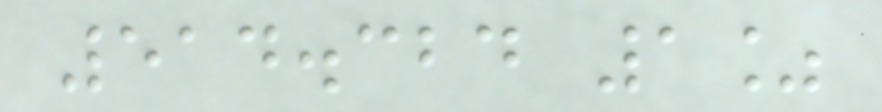514.324 1%
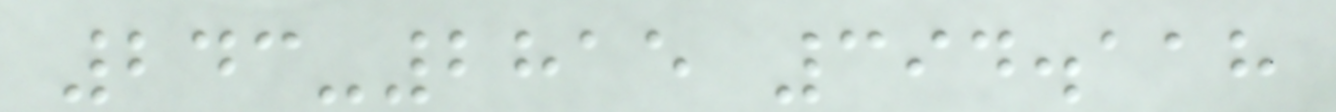243-2815 394.118
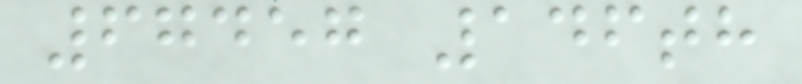67457 146th
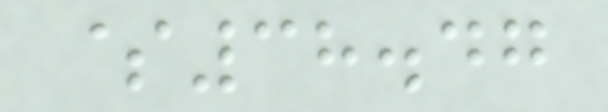$38.47
